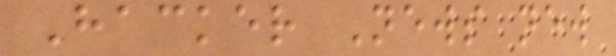Hacker News new
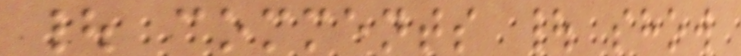| comments | show
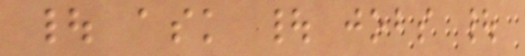| ask | jobs |
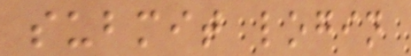submit login
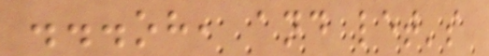...oh, and let's
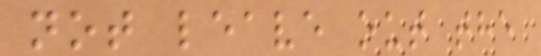not leave out the
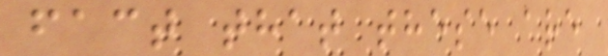fact that these are
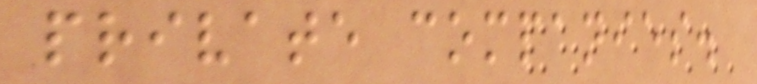private companies.
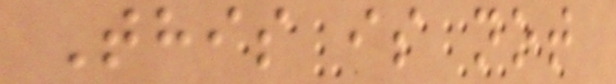This is not
